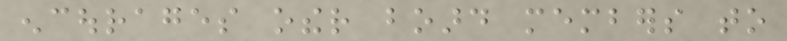encourages other board members to
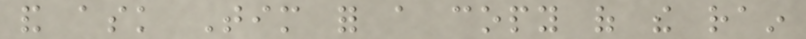and ask Tim for a copy of the rain
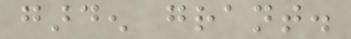garden grant.
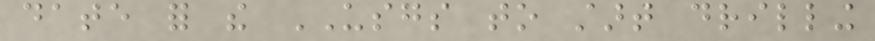date for the USGS to start drilling
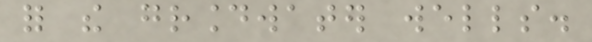for the groundwater wells.
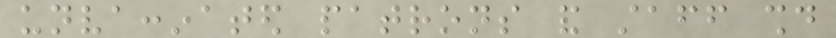unvaccinated patrons and staff should
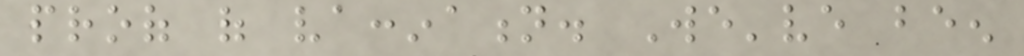proof of vaccination. We've been
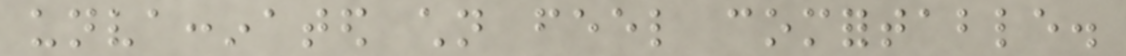unvaccinated children feel comfortable.
